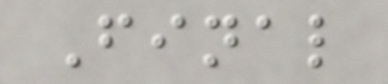Final
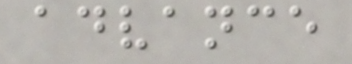advance
